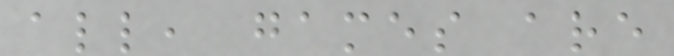all, games are
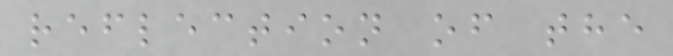reflection of the
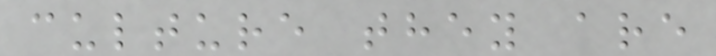culture they are
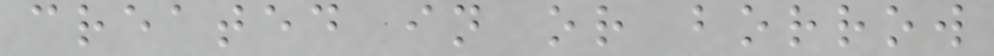created in or borrow
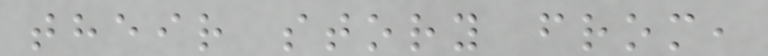their story from,
